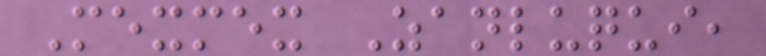Mexmex Zanluqui,
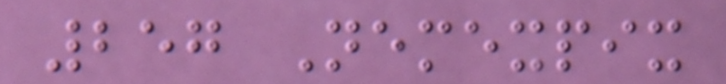257 Nemexpix
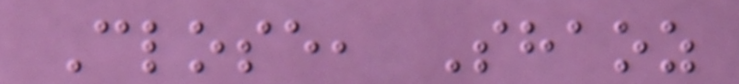Close, Shaoz
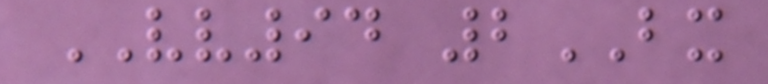VV94 2BX
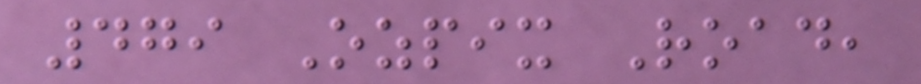479 Ozpix Road,
